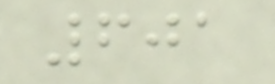601
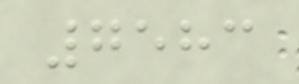7583
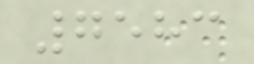7583
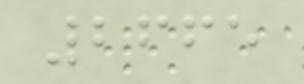2665
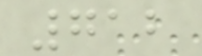712
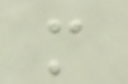m
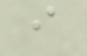i
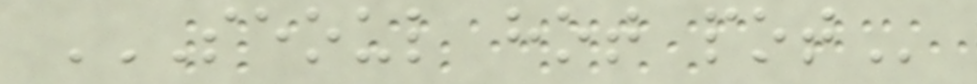SEOUL HOT POT
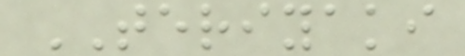TERIYAKI
